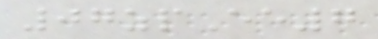07zpEe7
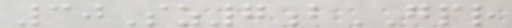30Sz7bGPR
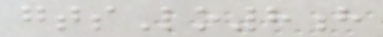gtsLo8h
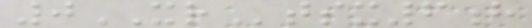0XRtsx6h
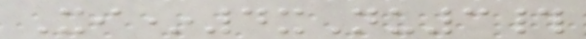Xi*4xNu3#
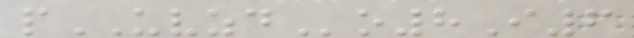pUVZDo8I6
